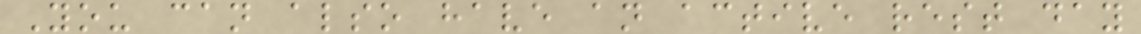You can also have an active rest day
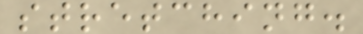stretching.
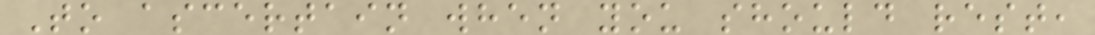To ascertain when you should rest,
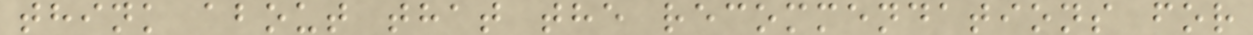think about that the recommendations for
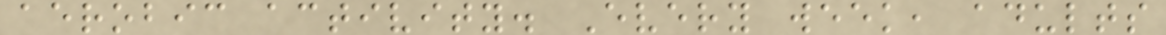aerobic activity. Every week, adults
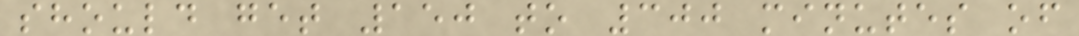should get 150 to 300 minutes of
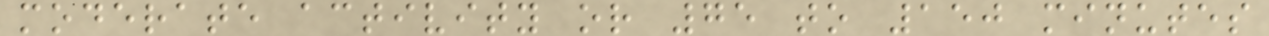moderate activity or 75 to 150 minutes
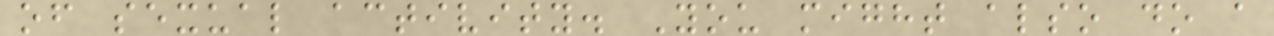of sexual activity. You might also do a
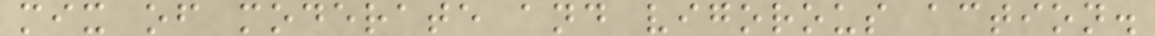mix of moderate and vigorous action.
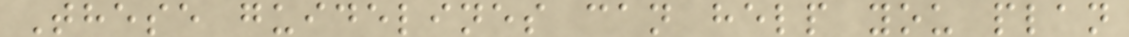These guidelines can help you plan
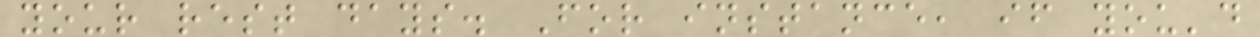your rest days. For instance, if you'd
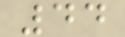44
